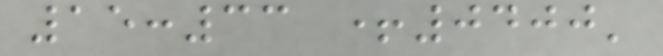15:33 +0400'
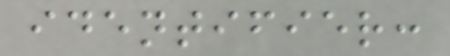identifier:
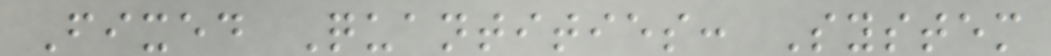Fixed Quantities: System
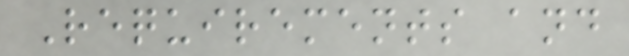Requirements and
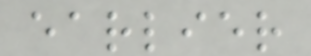earlier
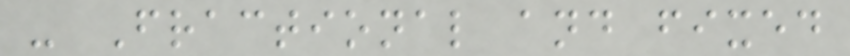- Fractional and fixed
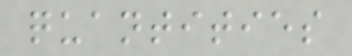quantities
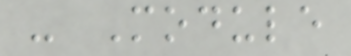- Module
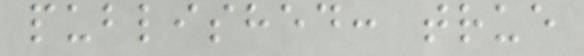published: true
